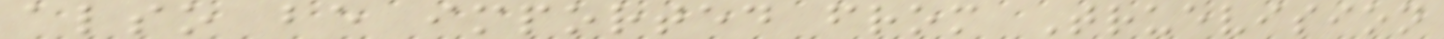also be imported from Truevision
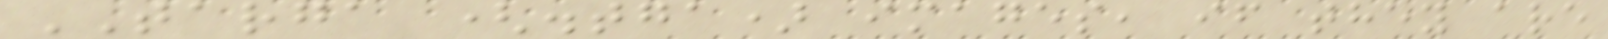TARGA (.tga) images, if they are
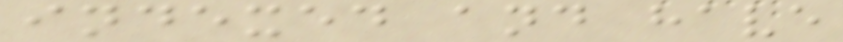indexed and have
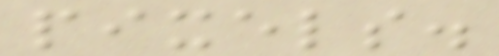pixels.
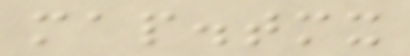map.tmx
